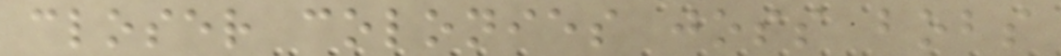closer colonies joss bobs
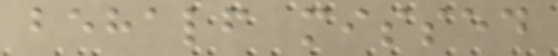behalf missed
